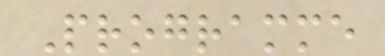Programme
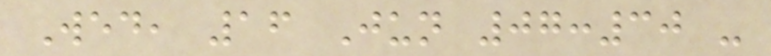Wed, 16 Jun 07:30 -
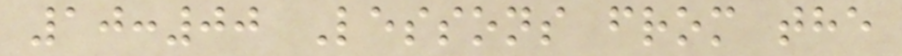10:00 Lessons from the
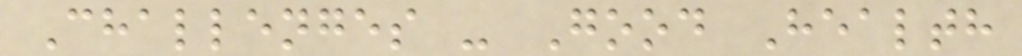Challenges - Good Health
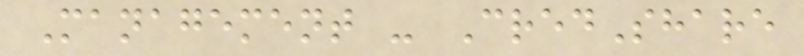Management - CredShare
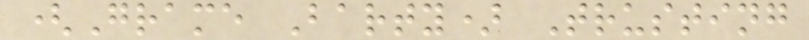(Grame Barty) Trusting
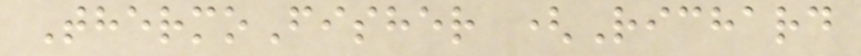ThermoFisher (Richard
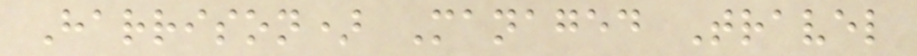Harrison) Managed Travel
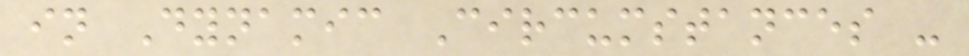in Dynamic Circumstances -
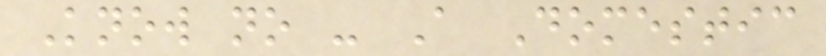Know no - A Domestic
